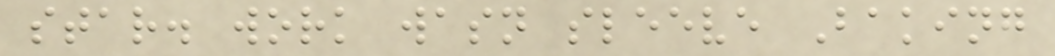star. work wasn sleeve Baking
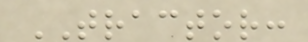TRACTOR:
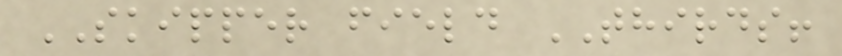SKIPPER field THIRDS!
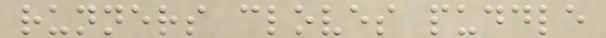runners cloves puddle
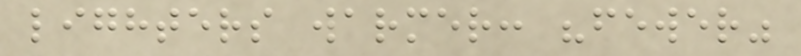lighters warmer: "fewer"
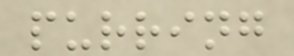purring
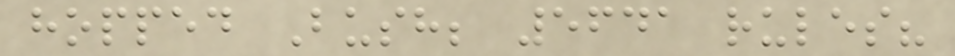hopped Bush; 5641 rules?
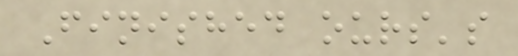Finished ours's
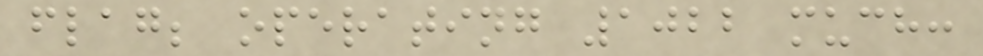flag; operating 1022 much:
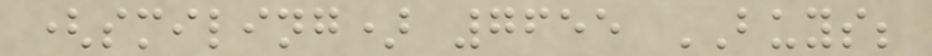(smiling) 7655 BUYS;
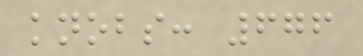knobs: 676
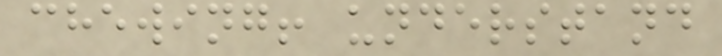chewing! understand
